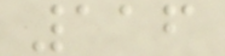116
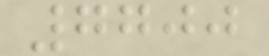7700
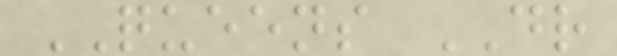QUEENS DR
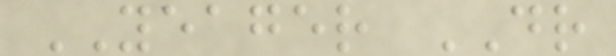YEAGER DR
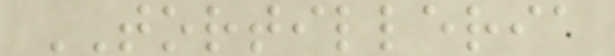TORTILLERIA
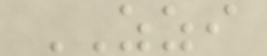ZZI
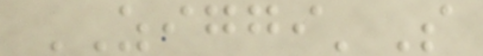ZIGGI'S
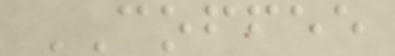COFFEE
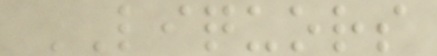LIQUORS
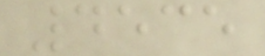4535
